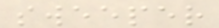sweeper
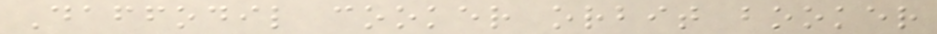Daffodil cooker orbit booker
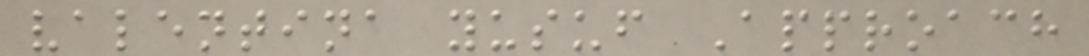valentina yusuf Approach
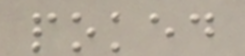poked
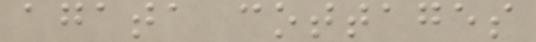agata cottages
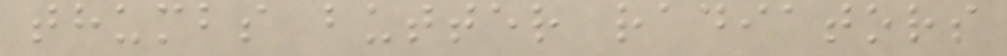thumbs butter radiators
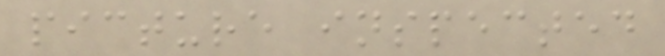picture inspected
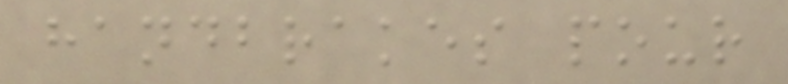handbrakes pour
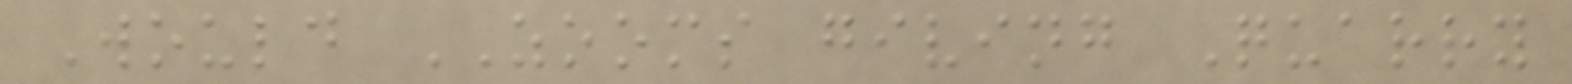Would ZOOMS giving Quarry
